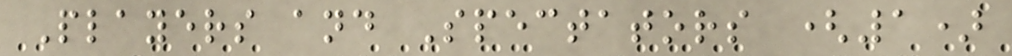Players and Spectators (1)
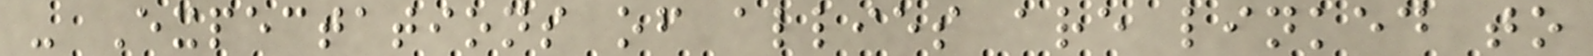- Expectations of allies are linked to
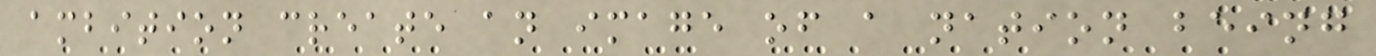ambition create an image of a nation being
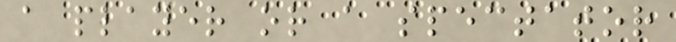a player or a spectator
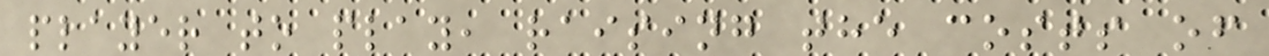player to play, raising the costs of
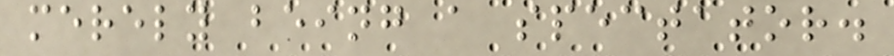merely being a spectator.
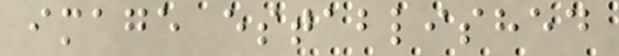image established
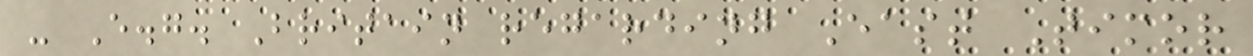- E.g. Britain regarding East Timor
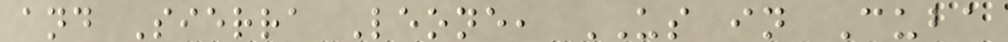and Sierra Leone, US in Cuba
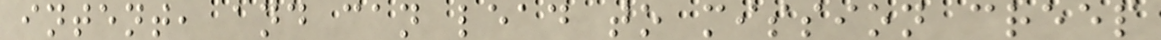intent, and can lead to mission creep
